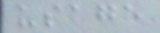usage
